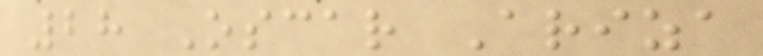28 Oscar Ariza
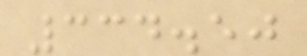334.50
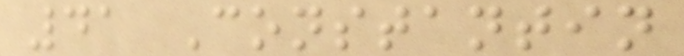41 Constantin
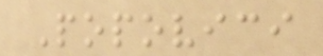Popovici
